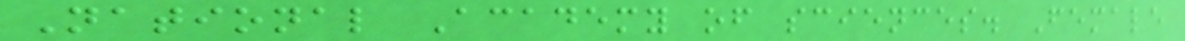National Academy of sciences. Female
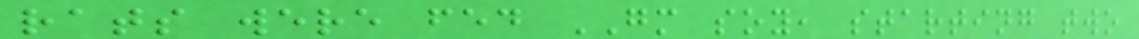rats were fed GM soy, starting two
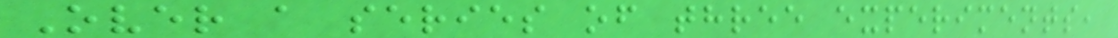Over a series of three experiments,
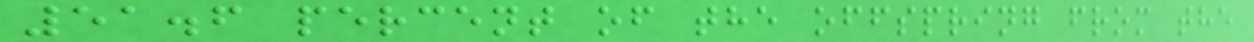51.6 percent of the offspring from the
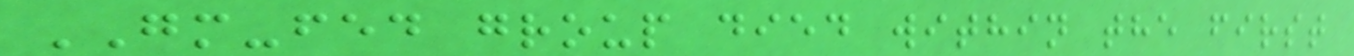GM-fed group died within the first
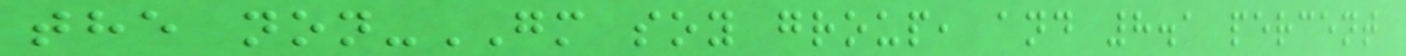the non-GM soy group, and 8.1 percent
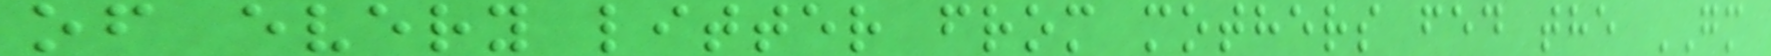of every litter from mothers fed the GM
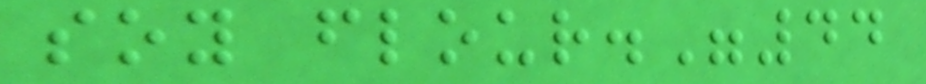soy flour."44
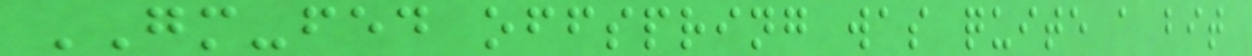GM-fed offspring was quite a bit
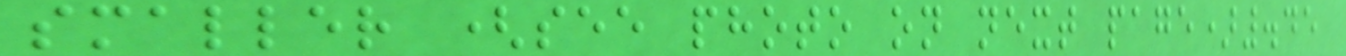smaller (see photo on next page).45
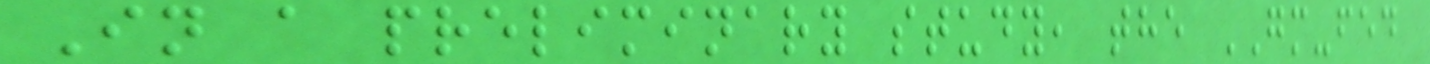In a preliminary study, the GM-fed
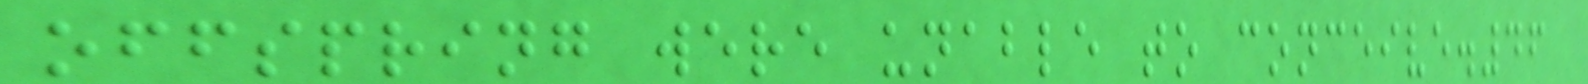offspring were unable to conceive.46
